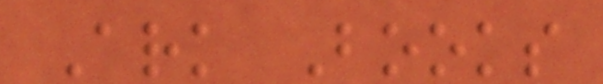Ark Books
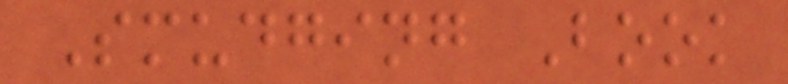Smudging Book
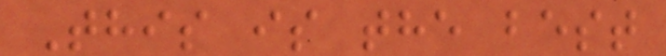This is the best
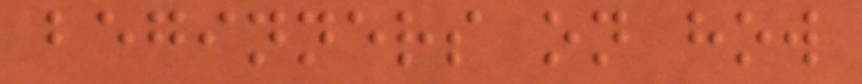beginners on how
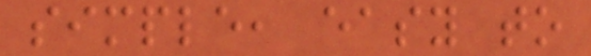simple, easy to
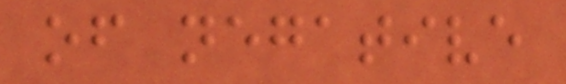of negative
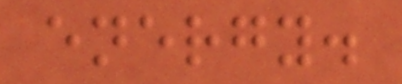energy.
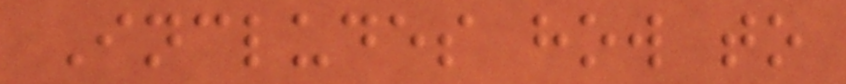Includes how to
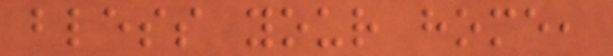bless your home,
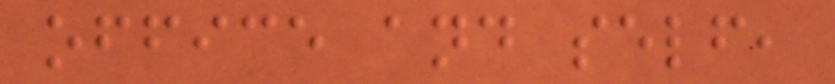office and self,
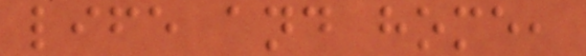life and home,
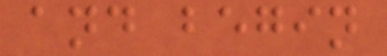and begin
